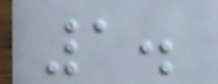1.
